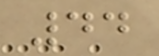44
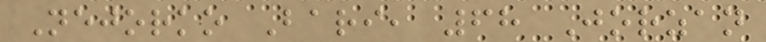Nejorko Bari, 68 Jorzan
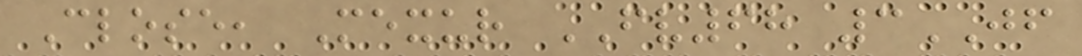Close, Mexur FV68 3JF
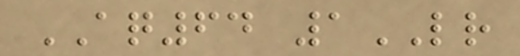AQ64 1LR
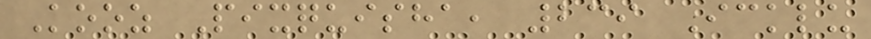Kooz Pixquisha, 239 Icklu
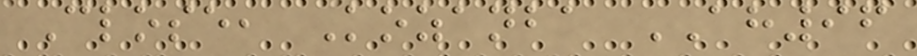Close, Kozanba AH96
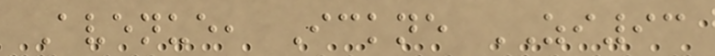Avenue, Ickne ZI93
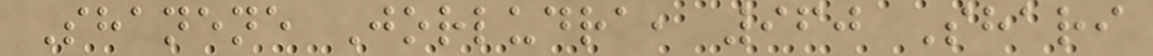Shanene Jorludra, 960 Shari
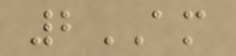2AM
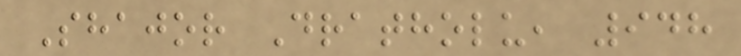Shajor Dratholu, 948
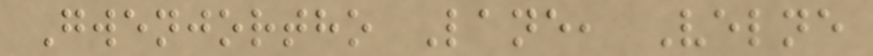Gwenjortho Lane, Velne
